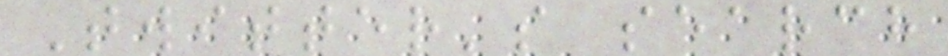Twitter's search
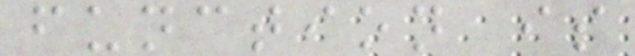function is
